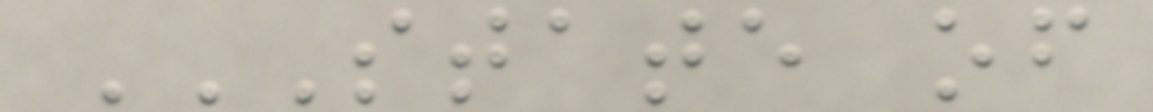STATE OF
